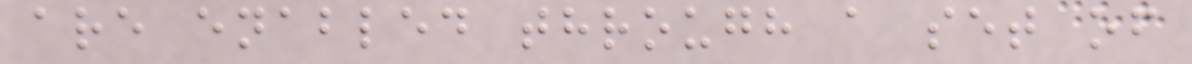are enabled through a set of
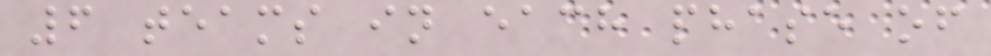6 teams in each phase of
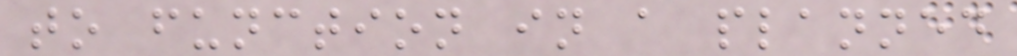to function in a planned
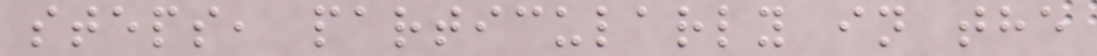steps, particularly in the
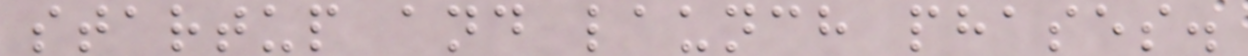startup and launch phases.
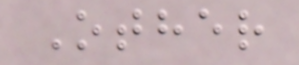Other
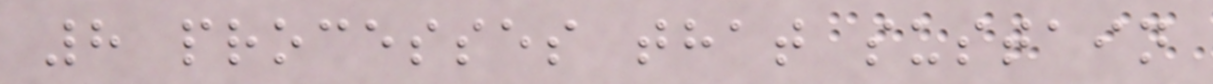8 processes that sustain
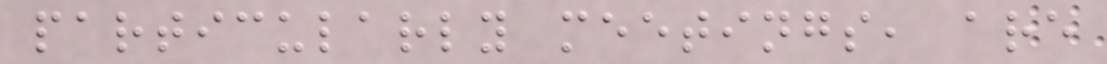particularly meetings, are
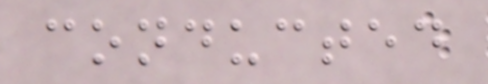conducted
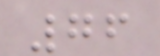76
